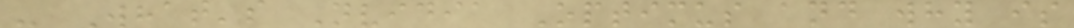- What's Nvidia Optimus and why is
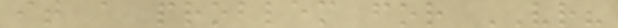it a problem for VR?
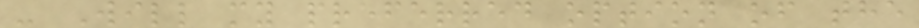- Will my preferred option of the
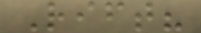Rift?
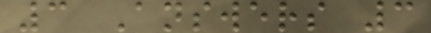3 Answers 3
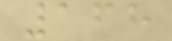168
